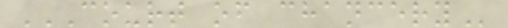COURT OF CHANCERY
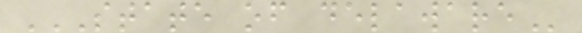STATE OF DELAWARE
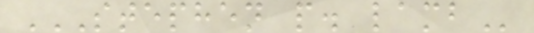STEPHEN P. LAMB
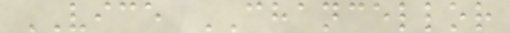VICE CHANCELLOR
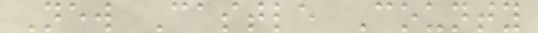New Castle County
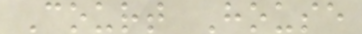Court House
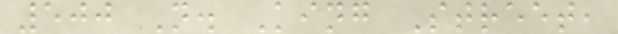500 N. King Street,
